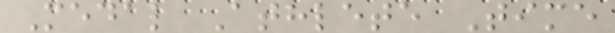Medal Athlete Time
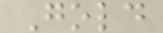Gold
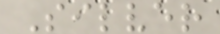Silver
